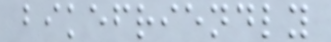bikefriendly
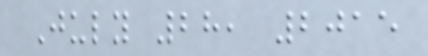July 28, 2015
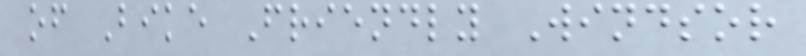of Bike Friendly Windsor
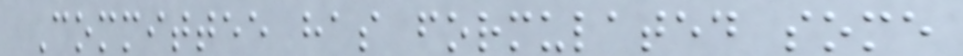Committee has formulated some
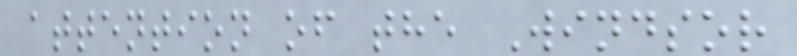attention of the Windsor
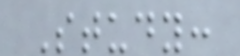Study:
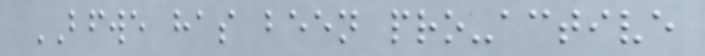BFWE has been pro-active
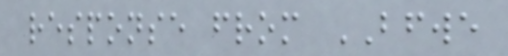response from BFWE
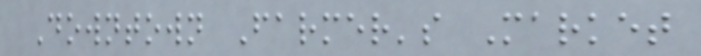Downtown Farmer's Market
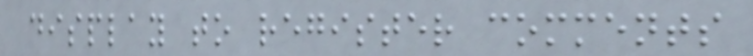display to register comments
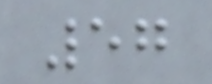57
